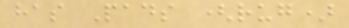has Pads (rug)
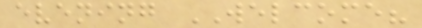evening WELCOME?
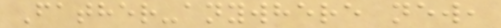Father-anywhere new,
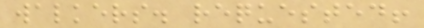walkers. requested!
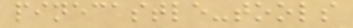pinecastle-tools
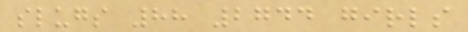slugs 88 2744 girls
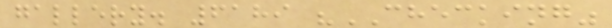gallery. 6189 "CHECKING"
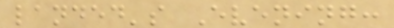landed's Evening:
